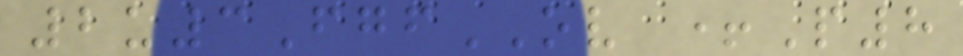2u3FgfOV +P8
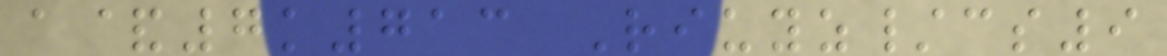a&7k713 Riuyz/cs9
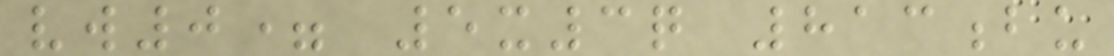vw0= 5x3q 813bu
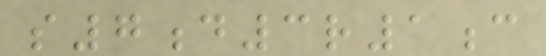s7d3r1c
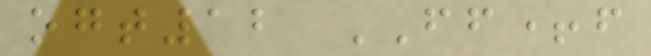ogt12 FF+f
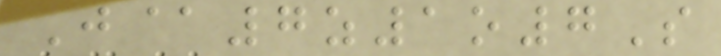J@7z1o7S
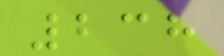238
